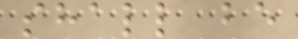shall be
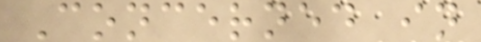Concerned in
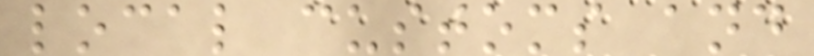local customs and
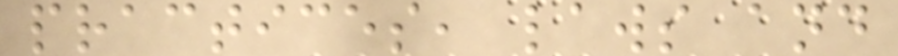practices, laws and
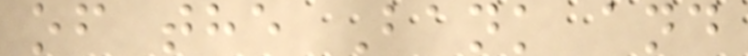of the Bank and
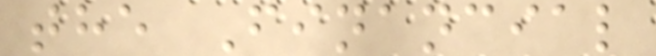the Financial
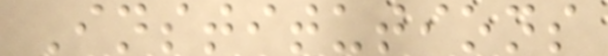Institutions
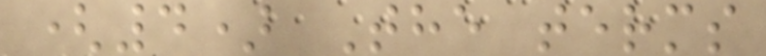(4) The terms
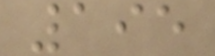195
